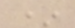*
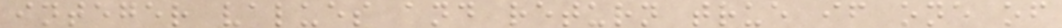integer values and return true if one of
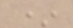*
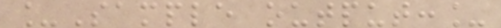_Sample output:_
